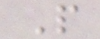P
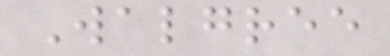Walgree
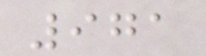971
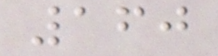160
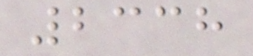2338
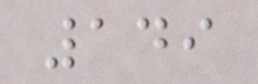149
